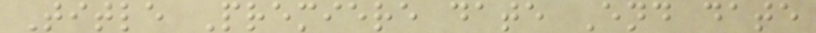Title Premiere date End date
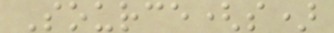Source(s)
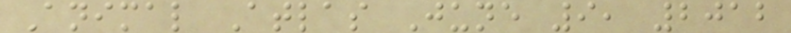Animal Atlas June 9, 2012
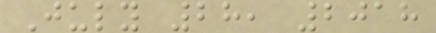July 28, 2018
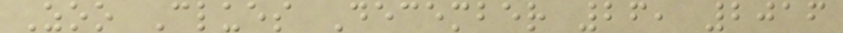Zoo Clues December 26, 2016
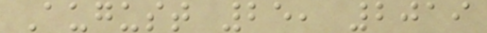August 25, 2019
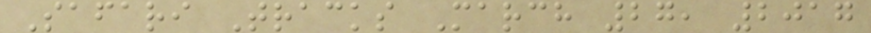Safari Tracks March 27, 2017
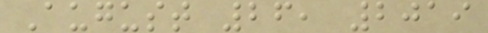August 26, 2019
